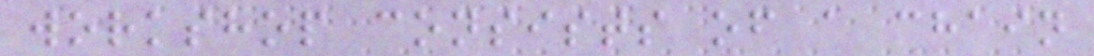workshop consists of a chain
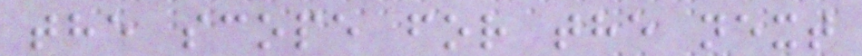the scope for the next
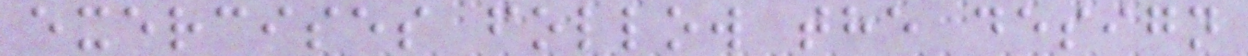exercises follow the design
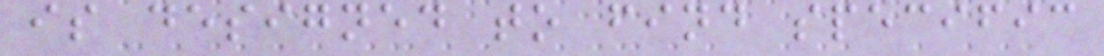is designed to find specific
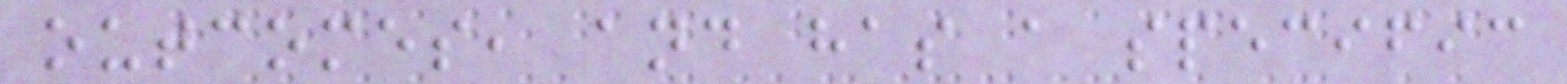outcomes, and has a specific
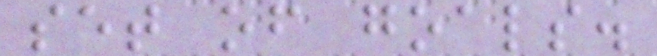set of goals.
